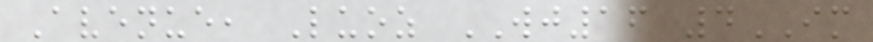Avenue, Luoz WJ16 4IM
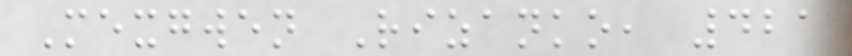Mexgwen Rizanko, 421
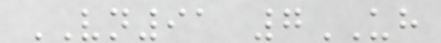VN91 7UH
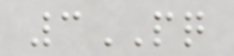3PQ
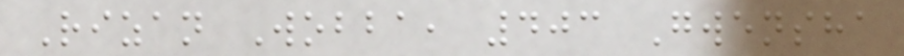Rizan Wobba, 403 Gwensha
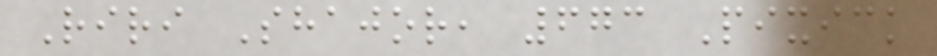Riri Shajor, 673 Pixick
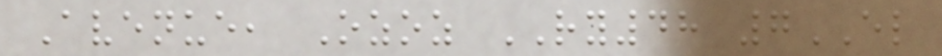Avenue, Ozoz RY48 7EL
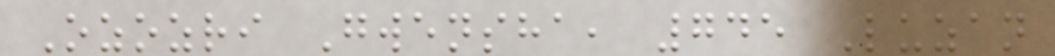Ozozri Gwensha, 745 Luzan
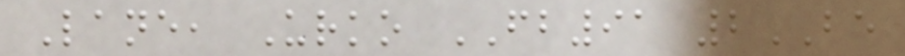Lane, Urko FB91 2BE
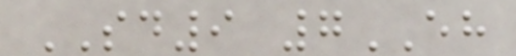SD9 7EH
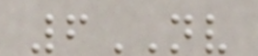6NV
